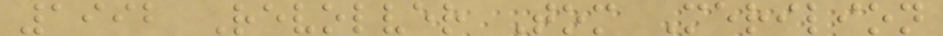1992 Revolver Tom Merilion
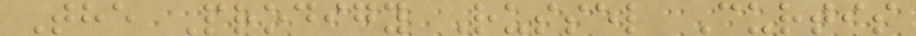The Prodigy Russel Curtis
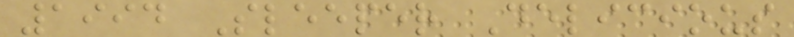1994 Sleeper Delicious
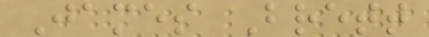James Brett
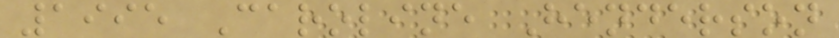1995 Caroline Henderson
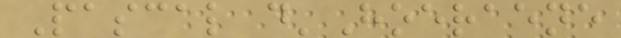Pascal d'Hoeraene
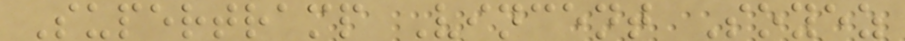Supertramp Vincent Soyez
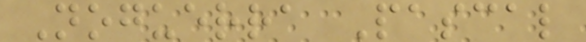Noguerra Pascal
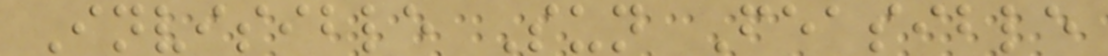Invisible Sun Feasible
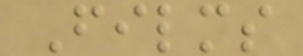Films
